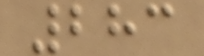283
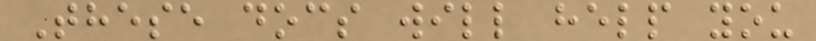These docs will help you
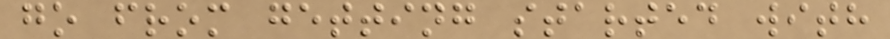go from getting started with
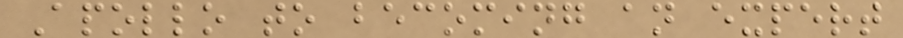Apollo to becoming an expert
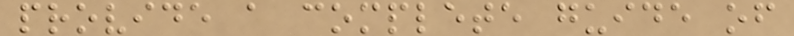provide a complete guide of
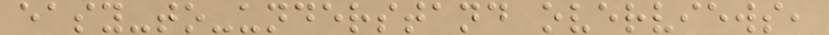easy-to-understand overviews,
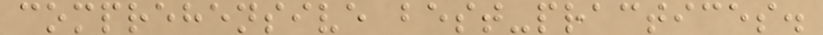comprehensive best-practices.
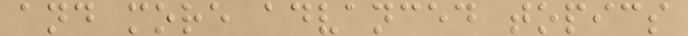and more advanced topics
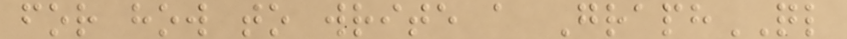for how to write a GraphQL
